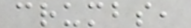crumbs,
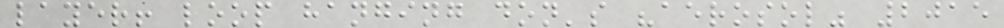layer! loop hanging don's "aerosol" 2015
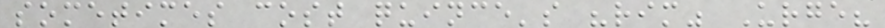sometimes cost quince's "rim" Urge?
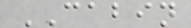CABIN
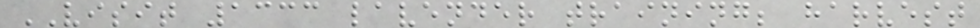VISIT 1333 lavender training; harvest
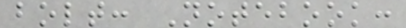bolt: Notebook:
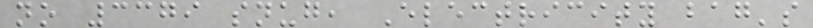no 3379 snug, Electricity bag's
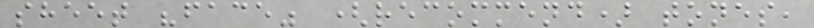sheet "face" (recommend) tones,
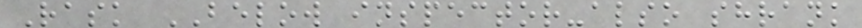Rask BELOW inspector-also shrank
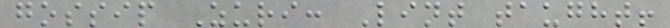gossip Zuri: Lint taught!
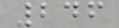246
